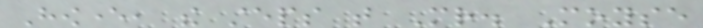However, the steps that Mr. Moyse
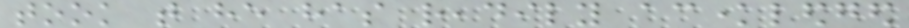took that he has readily acknowledged
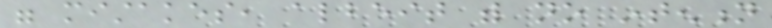were mistakes, albeit with no intention
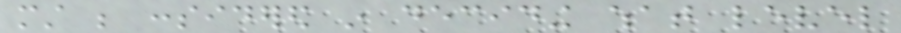must be considered in deciding what level
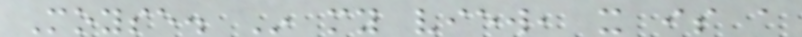Moyse. In my view, it is a
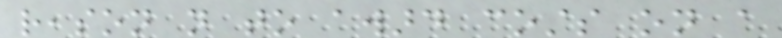reason not to award costs on a
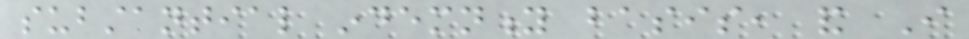substantial indemnity basis, and I
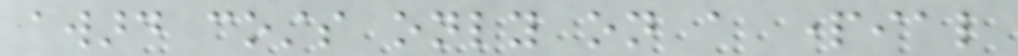award costs only on a partial
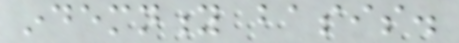indemnity basis.
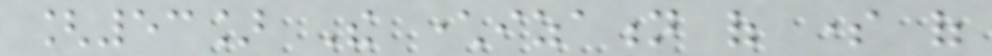[53] The characterization of some of
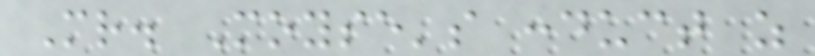Mr. Moyse's conduct as
